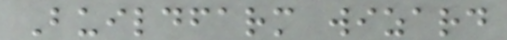Buildfarm wizard
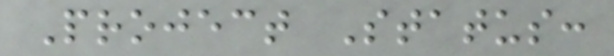Project Status:
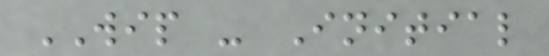WIP - Initial
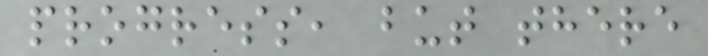progress, but there
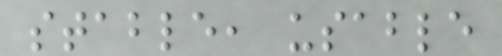stable, usable
